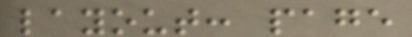layout: page
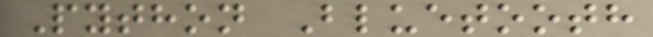Python Bluetooth
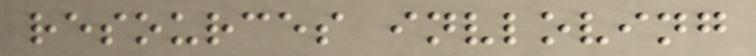resources invloving
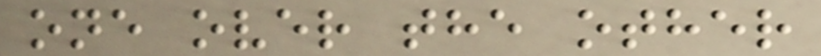one over the other
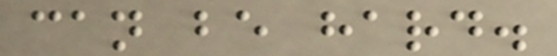can be hard.
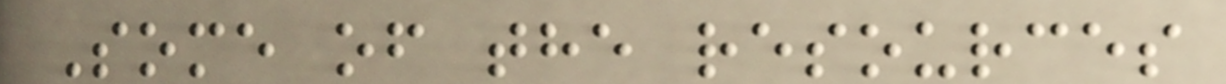Some of the resources
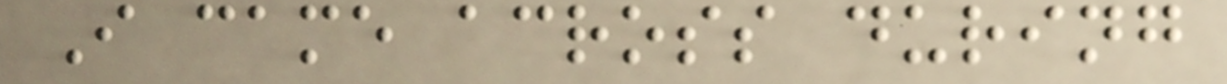I came across during
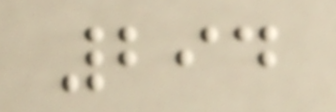294
